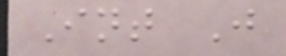Int J
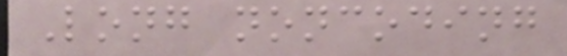Long noncoding
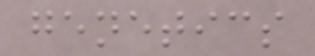genetics
